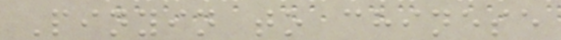Pinyin to chinese
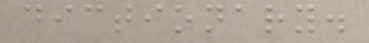dictionary.
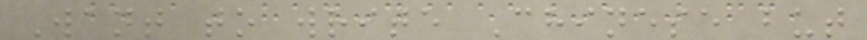Want to write Chinese but
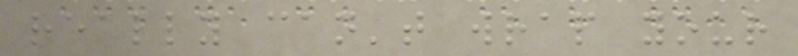really can't wrap your
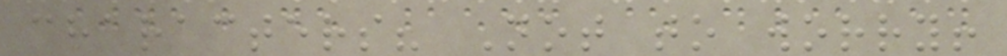characters? Not to worry!
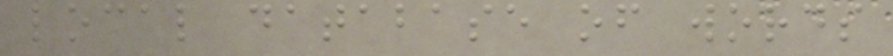local database of words
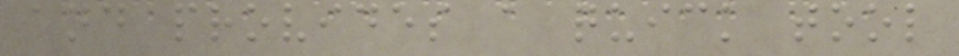and provides a quick tool
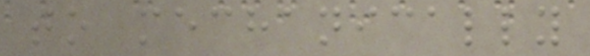to mechanically
